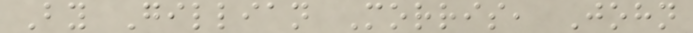By Gillian Morris, John
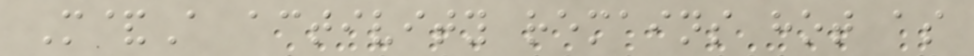M&A activity remains hot as
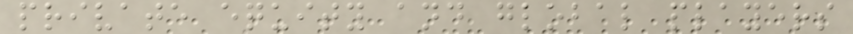private equity and global players
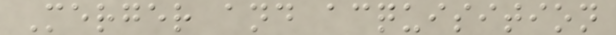Merger and acquisition
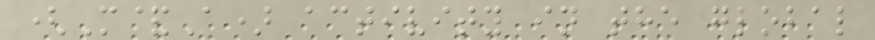(M&A) activity in the global
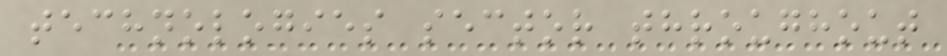technologies sector throughout
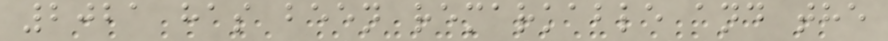2021 has been remarkable and the
